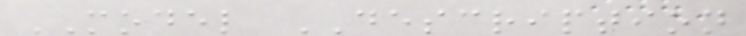MODEL DESCRIPTION
